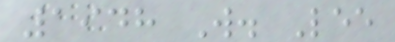1948 W. Lee
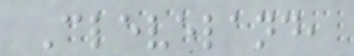Cleveland,
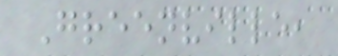Greenville,
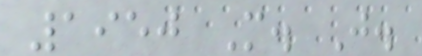1950 M. J.
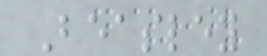Beasley
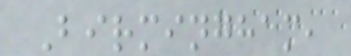Birmingham,
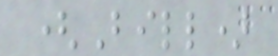(Bill)
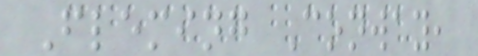Fleming Conway,
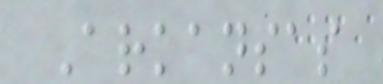Arkansas
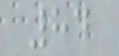84
